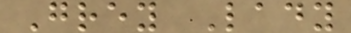Grey Lady
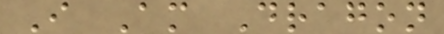I Am Dragon
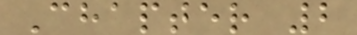Chapter 2
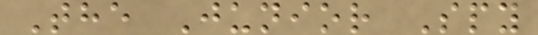The Junior Spy
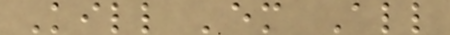Kill 'em All
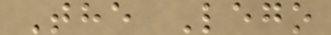The Lego
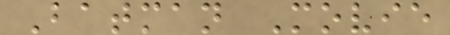Batman Movie
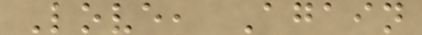Love, Again
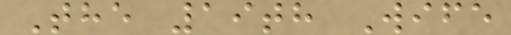The 19th Wife
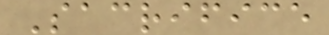Sacrifice
